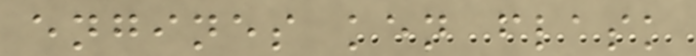engines ken flask
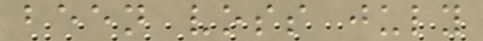been voss july
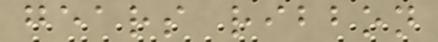gears ribbon
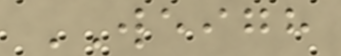WEIGH
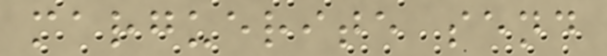marguerite send
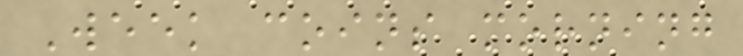Week coins morning
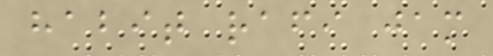habit rafi jam
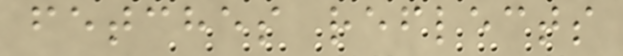fetches reflects
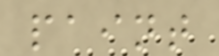paint
